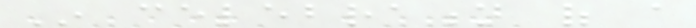In celebration of a
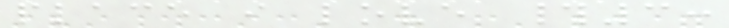place i love #3:
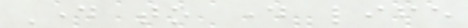Day to day life
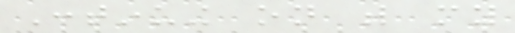Continuing on with my
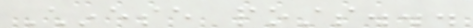Chinese posts...
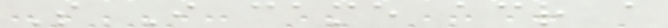So I came across a
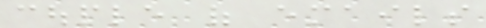couple of emails
